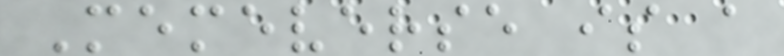Memeverse is a
